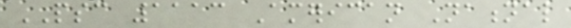PSC 1113 American National
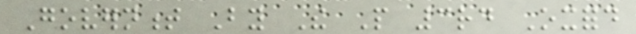Government By The People 3rd Oxford
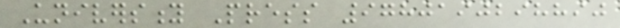University Press 9780190298890
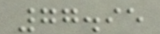77.95
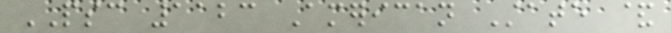PSC 1123 American State &
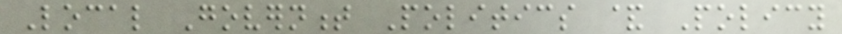Local Government Politics & Policy
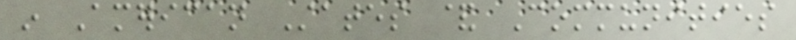in American States & Communities
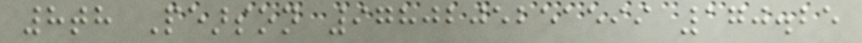8th Pearson 9780205251599 170.25
